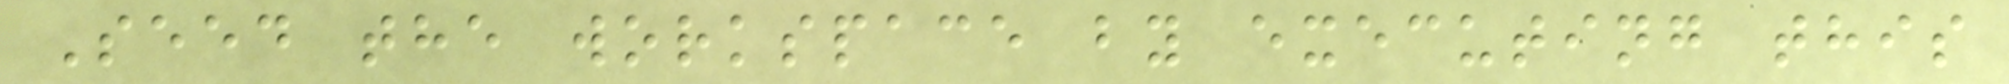Seed the workspace by executing this
